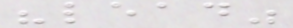"lead"
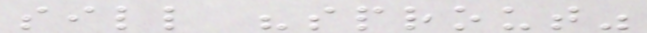sill "sprout"
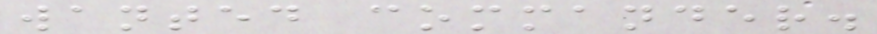wanted commander.
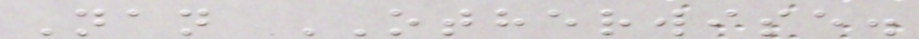Nan OTHERWISE.
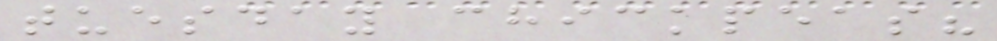tuesday chickpeas?
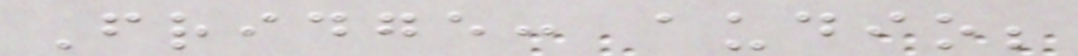Fridge: audio;
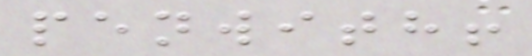penwith!
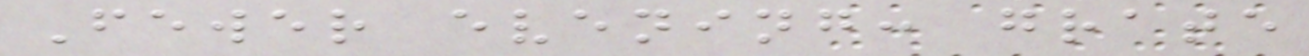Fewer evening: grate
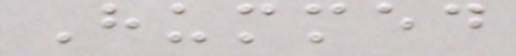Hummed
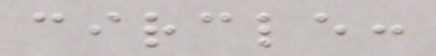circle:
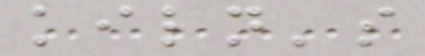kiln's
